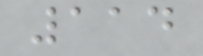114
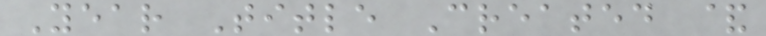Year Title Created &
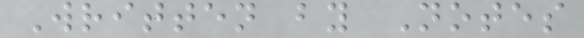Written by Notes
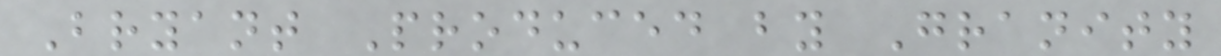Bryant Produced by Granity
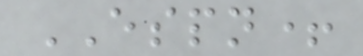ESPN+
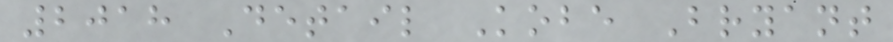2018 Detail Kobe Bryant
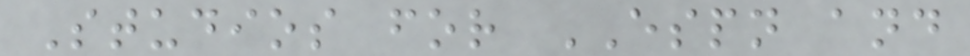Studios for ESPN and
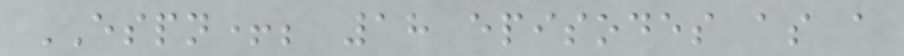ESPN+; 18 episodes as a
